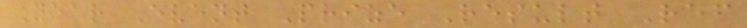Year Event Prize Result Ref
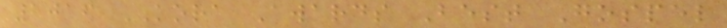2016 KORA Awards Best Gospel
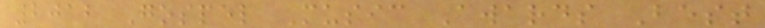2012 Gospel Music Awards Best
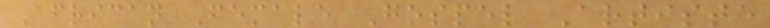African Female Gospel Artiste
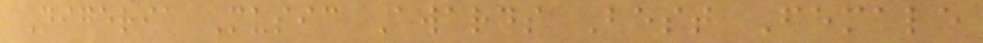Nigeria Music Awards Best Female
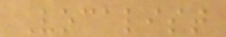Vocalist
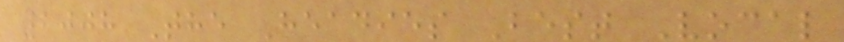2008 The Headies Best Vocal
